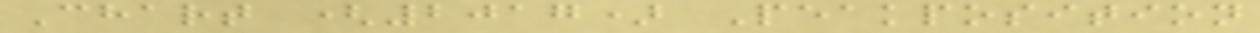Chart (2017) Peakposition
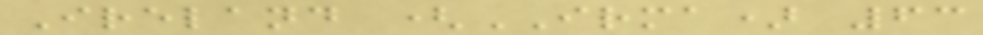Ireland (IRMA) 63
